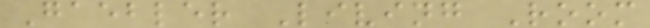Gaebler Living Room
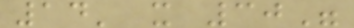14' x 30"
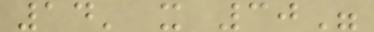14' x 30"
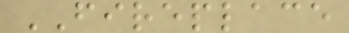FIREPLACE
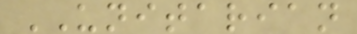UNITARIAN
